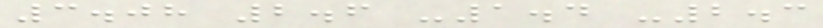3.08 2.6 -1.4 -2.3
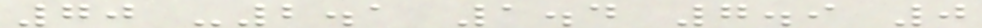70 -2.1 1.4 7.9 0
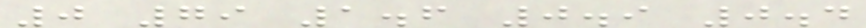0 79 1.6 0.9 0.4
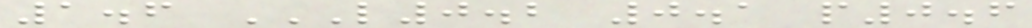1.6 L0.2 0.1 P0.6
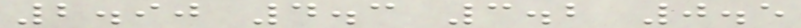2.90 4.3 3.2 0.5
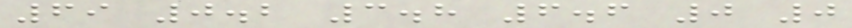69 0.2 3.8 6.6 0 0
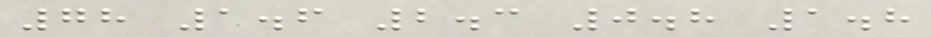78 1.6 2.3 0.8 1.8
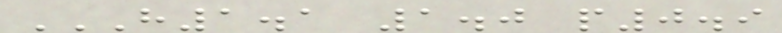H1.1 1.0 P0.9
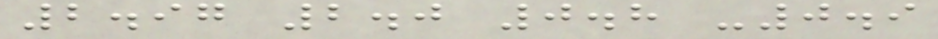2.97 2.0 0.8 -0.9
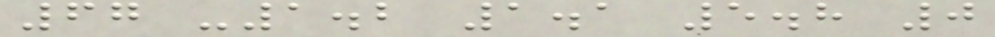67 -1.2 1.1 5.8 0
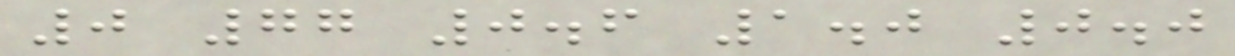0 77 0.6 1.0 0.0
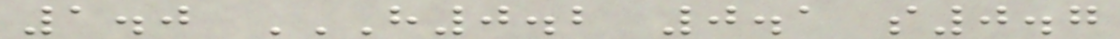1.0 H0.2 0.1 S0.7
